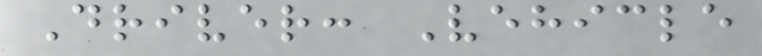Driver: Vehicle
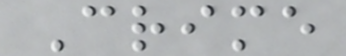Crime
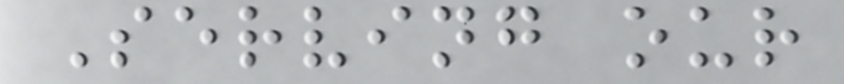Serving our
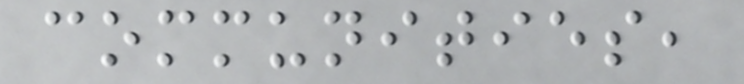communities,
